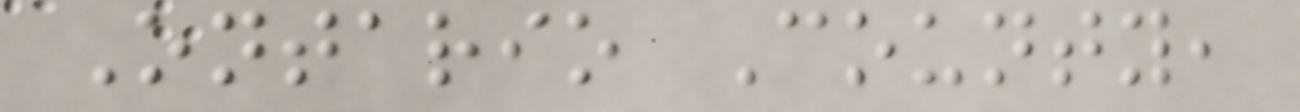Ontario County,
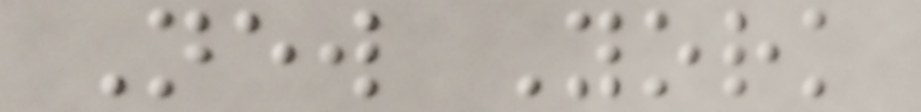New York
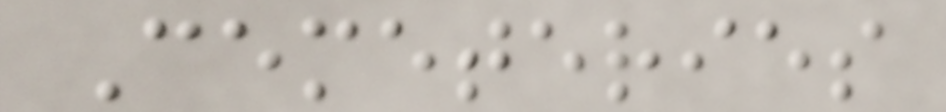Cemeteries
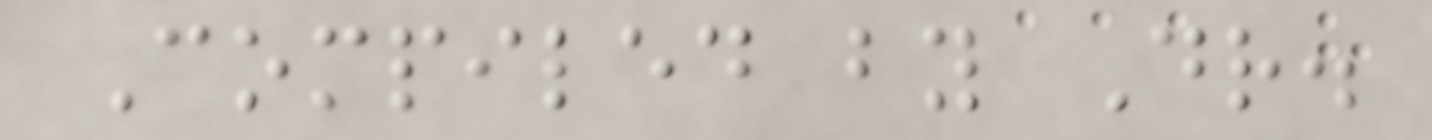Compiled by Dr.
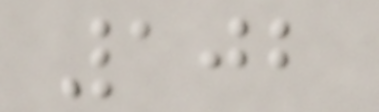102
